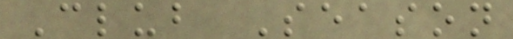Club Season
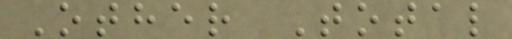Other Total
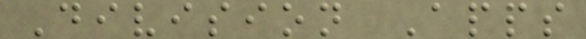Division Apps
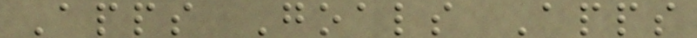Apps Goals Apps
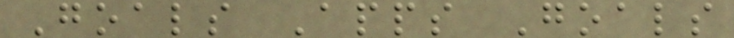Goals Apps Goals
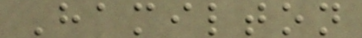Hamilton
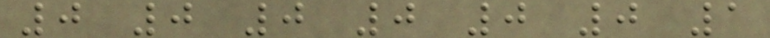0 0 0 0 0 0 1
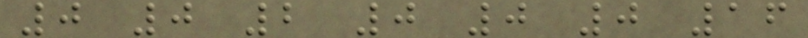0 0 2 0 0 0 16
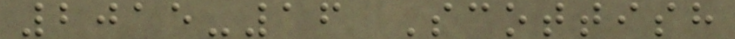2015-16 Scottish
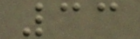33
